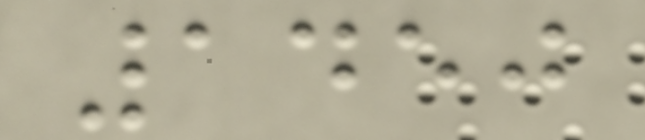1450
